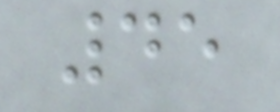45
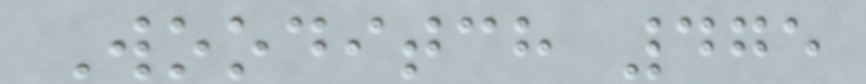Wooditch 475
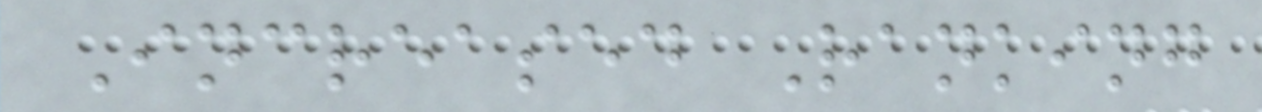Increased Ranking
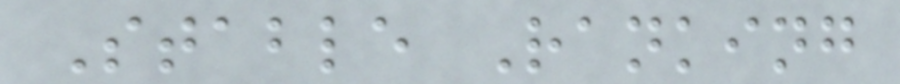Stable Ranking
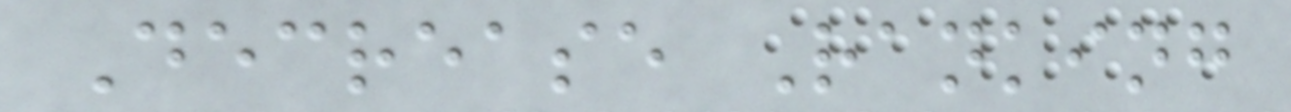Decrease Ranking
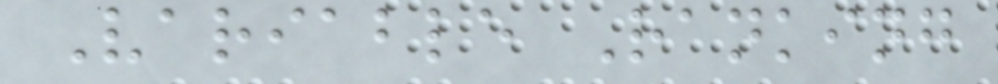Variable Ranking
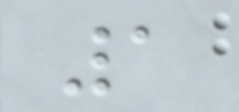1
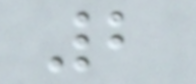2
